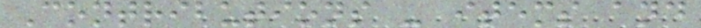Contributions - items and
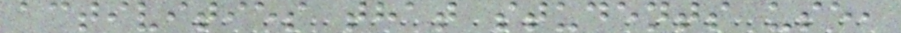activities that students use,
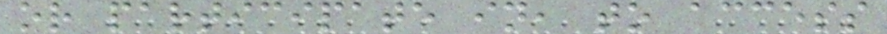or participate in, to access
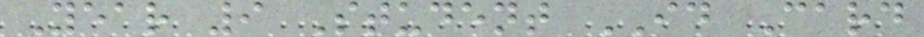Year 9 Student ID Card
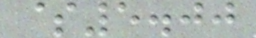$5.00
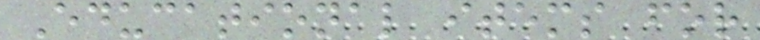Educational items for
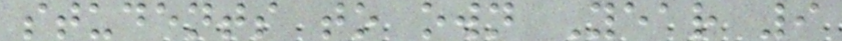students to own Year 9
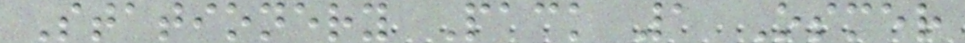Stationery Pack 1 Osmer
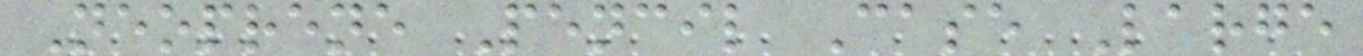Neoprene Pencil Case Large
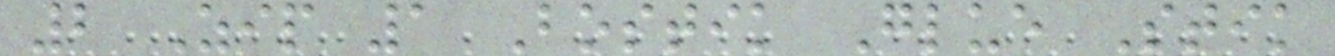2 Zip 1 Bostik Glue Stik
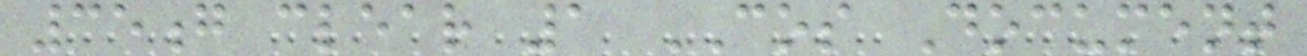35g clear 1 COS Document
